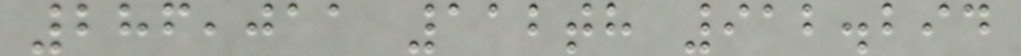286,011 112th 912.294
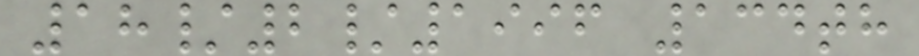18/2/1996 134th
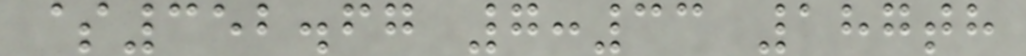$352.67 7:33 187th
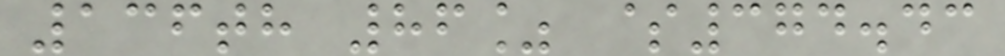136th 86% $374.43
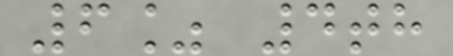6% 4th
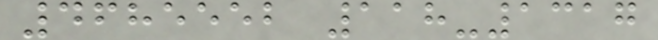4685552 118-1317
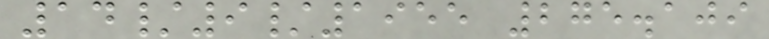14/9/1955 275.109
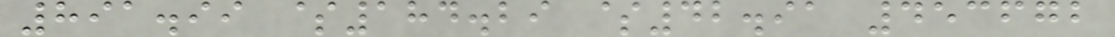891.99 $184.29 $42.91 453672
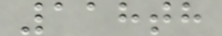118th
